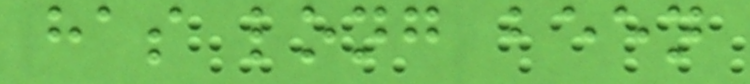has long been
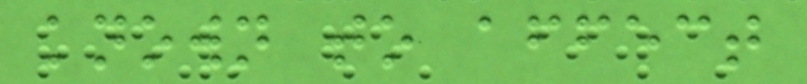known to affect
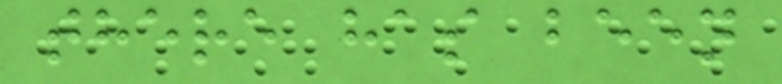there has been
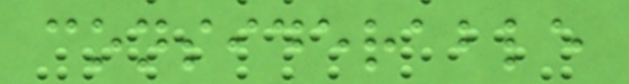considerable
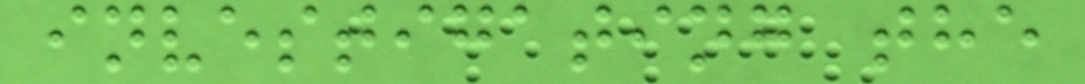investigating the
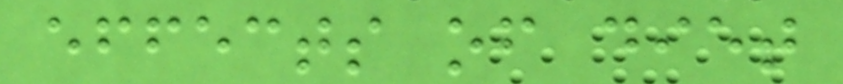effects of diet
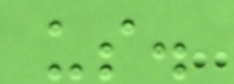us.
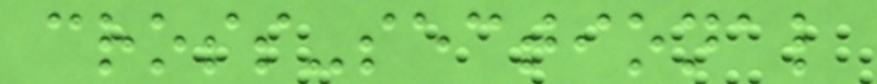cross-sectional
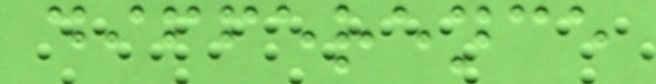difference
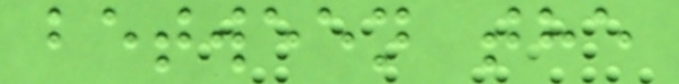between the
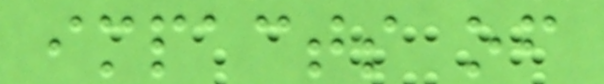impacts of
